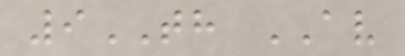9TH AV
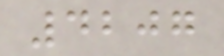4207
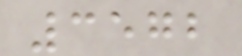3572
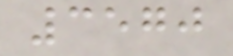3570
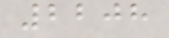2208
